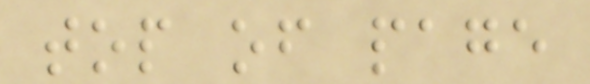top of page
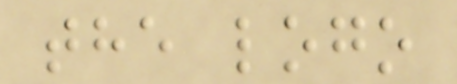the logo
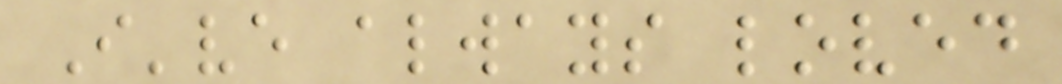I've always loved
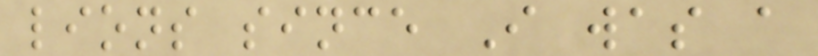lions since I was a
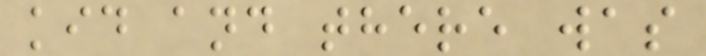kid and there was
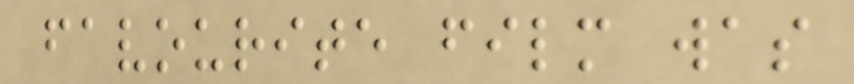favourite film was
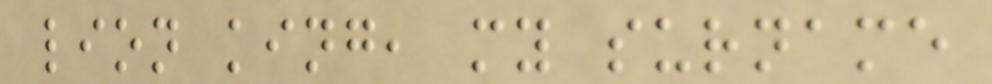lion king, my surname
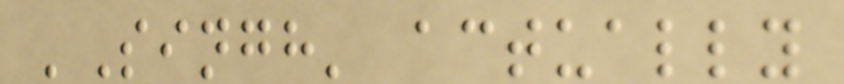'Singh' actually
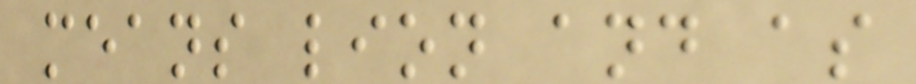means lion and as
